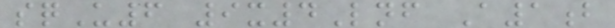sqU6 9x4Lnf A1b
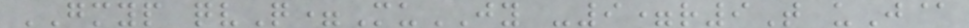GMYP qvQ=MuJY -9=r9T uJ@
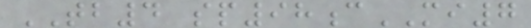TB4 sp98cMI7
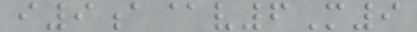i9a@v6M9
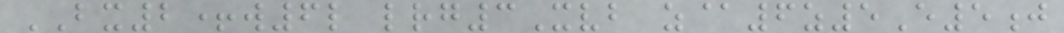BX2+w6l lrg3Xvb z@6z5E5j
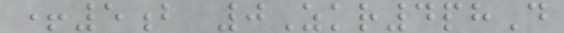+5b 0Zkr4phD
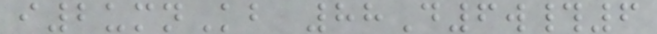i2umnKb 88D6w#6
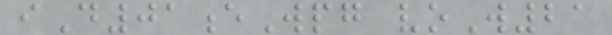iD01eWpg voW21
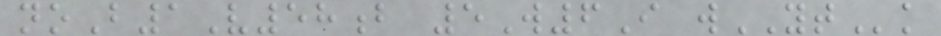noB1V58b 5W6I wYTk
